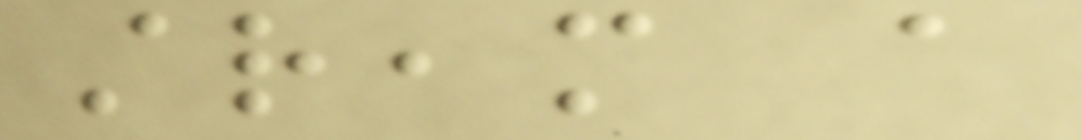stream a
